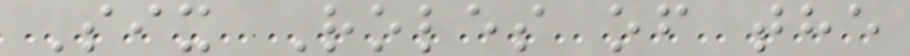Six Roles of the
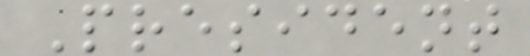President
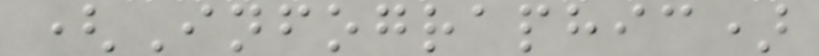(Infographic)
